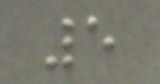5
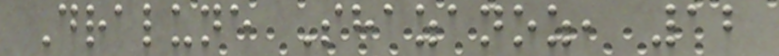Dralune Shazanoz, 12
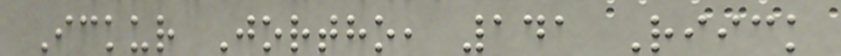Ickur Jortho, 141 Riick
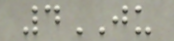4JU
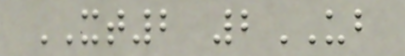XT2 2UB
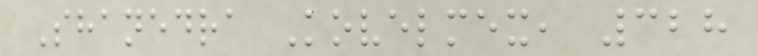Shanedra Kovelmex, 328
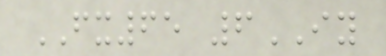FX65 6IY
